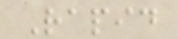Rapid
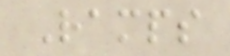Ramps
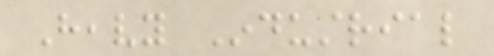Heavy Industrial
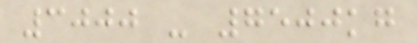3000 - 7500kg
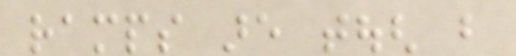ramps are tough but
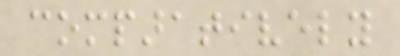comparatively
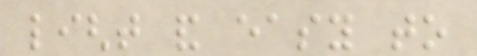light and easy to
